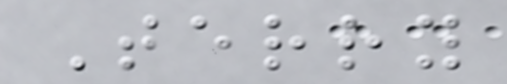Terry
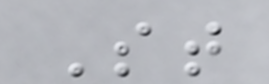St
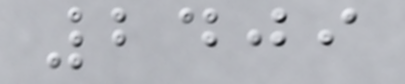2409
